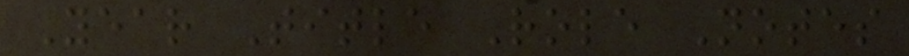Year Title Role Notes
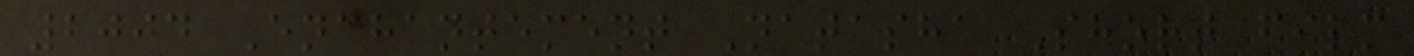2004 Enchantement Natasha Short film
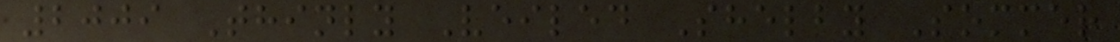2009 Thinly Veiled Shelby Sommer
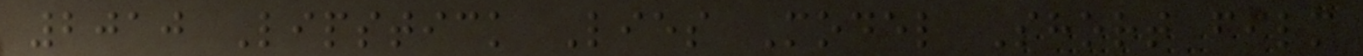2010 Lipstick Lies Model Short film
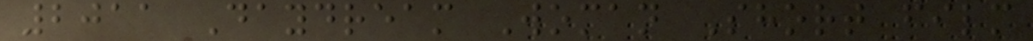2011 Daydream Woman Short film
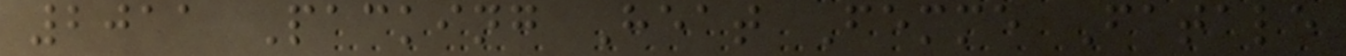2011 Packing Heat Femme Fatale
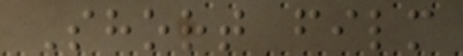Short film
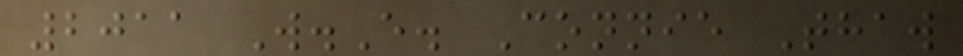2011 W.E. Connie Thaw
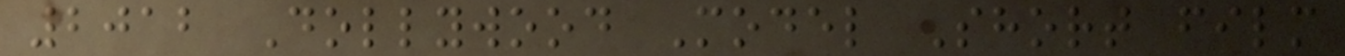2012 Dollywood Model Short film
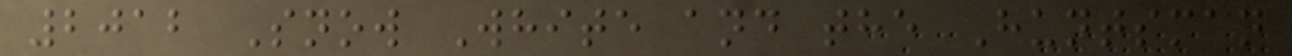2012 Snow White and the Huntsman
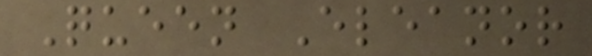Queen Eleanor
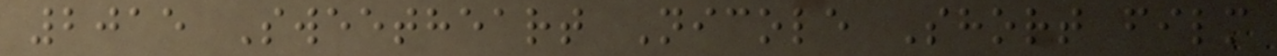2015 Sweetheart Nicole Short film
